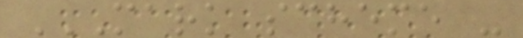MARK SCHEME -
